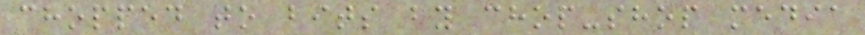chopped to bits by chop-shop media
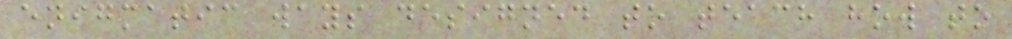enigmatic ways designed to teach how to
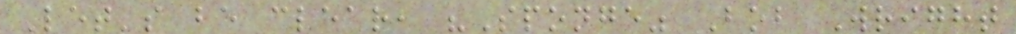Let's be clear, "Sponge" Bob Wright
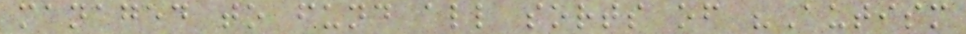managed to fund all sorts of "Autism
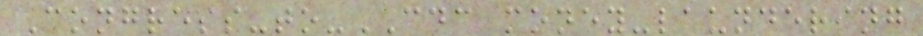Congress-to-CDC money-laundering
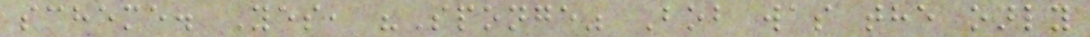scheme. Yes, "Sponge" Bob was the only
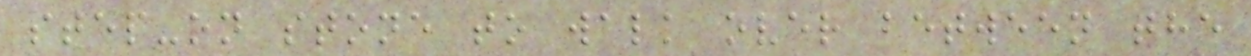step-on stone to walk over between the
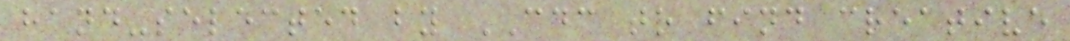hand-selected by CDC to find creative
